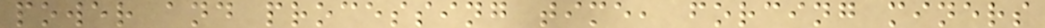power and processing time, forcing miners
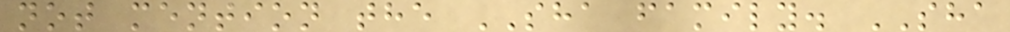not mention the SHA family. SHA
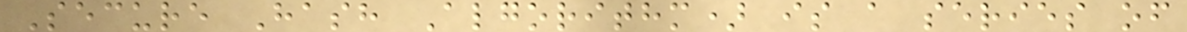Secure Hash Algorithm) is a series of
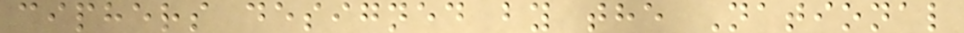ciphers designed by the National
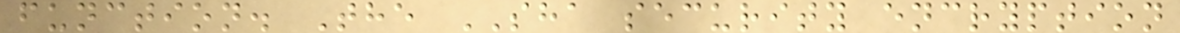function. The SHA security encryption
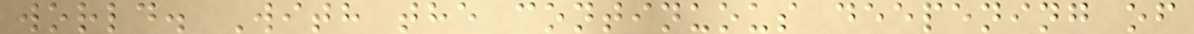world. With the continuous deepening of
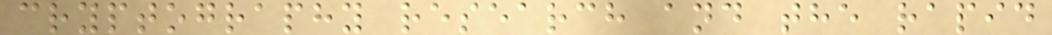cryptography research and the rapid
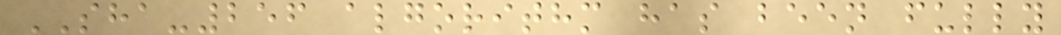SHA-256 algorithm has been fully
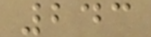243
